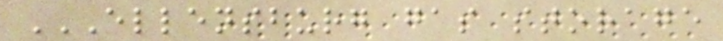ELLENSBURG GAS STORAGE
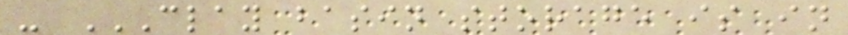- CLAY BASIN STORAGE IS IN
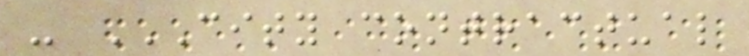- CITY CONTRACTUAL
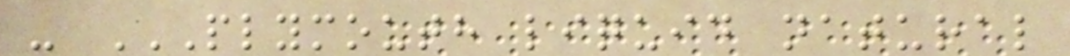- PLYMOUTH LIQUID NATURAL
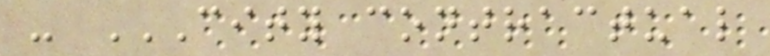- CITY CONTRACTUAL
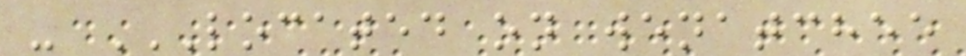- LOCATED ON WENATCHEE
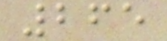265
